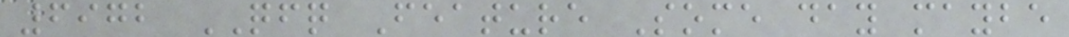6972 QFQ Feature Some day maybe
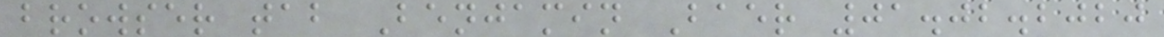browser tab Benjamin Baer 01.02.2020
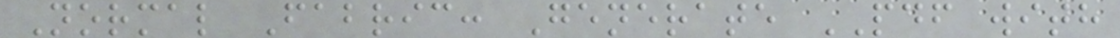Normal Fabric: Generate PDF with
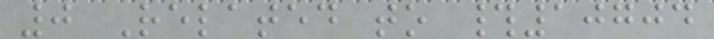0 Related to #10704
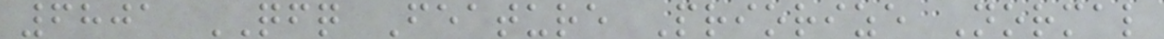6801 QFQ Feature Priorize Normal
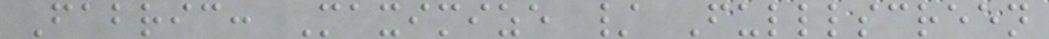Fabric: Maximize / Fulllscreen
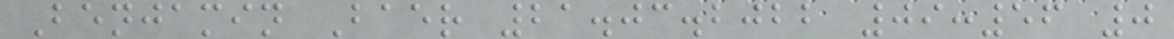Benjamin Baer 21.03.2022 09:56 0
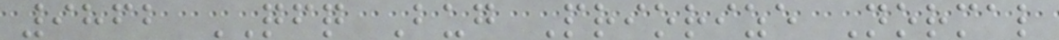9862 QFQ Bug Priorize Normal
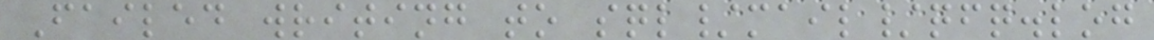Failed writing to sql/mail/qfq.log
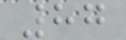87
